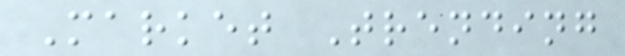Market Trending
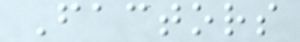Factors
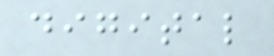digital
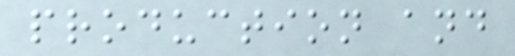production and
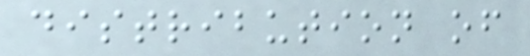distribution of
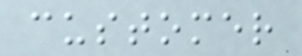customer
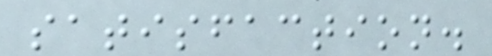satisfaction.
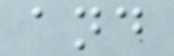and
